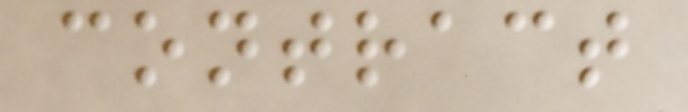contract
